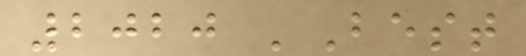2020 'Best
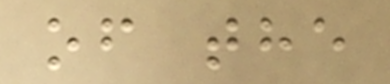of the
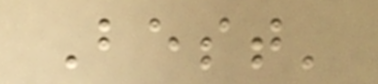Best'
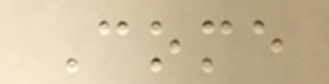Come
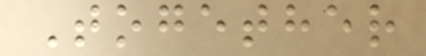Together
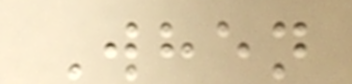When
